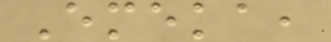Emeka,
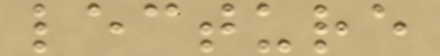lecture
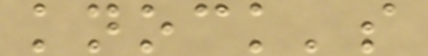knock's
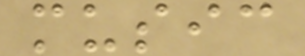music
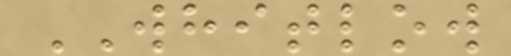WHITLOW
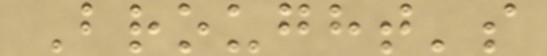Brought's
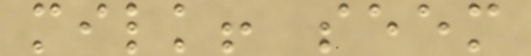milk! seem
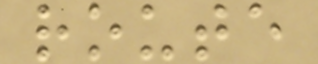route
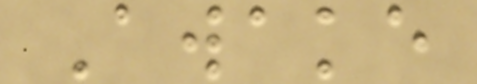Awake
